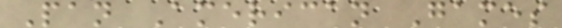Pan American Games
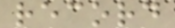record
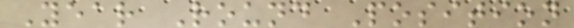Year Round Position
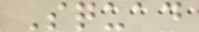Squad
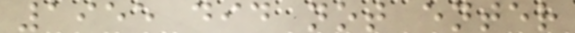1955 did not enter
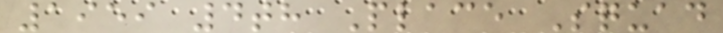1959 4th Place Squad
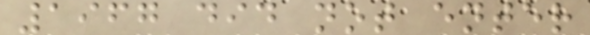1967 did not enter
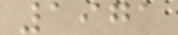1971
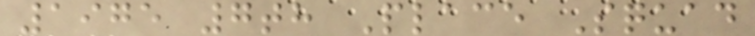1975 7th Place Squad
